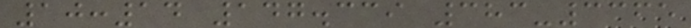10:14 147.339 383-3365
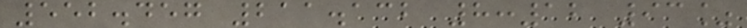552.457 211.132 8:12 93%
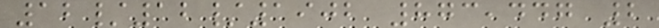12/12/1902 873,447 2
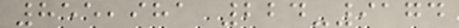855,981 224-9174
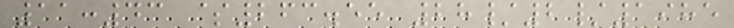11:43 $263.55 28/2/1985
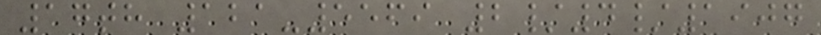17th 121-5569 2/4/1907
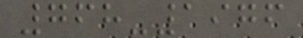768-1976
